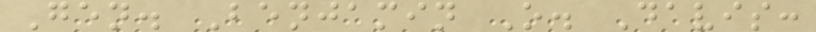Gen. Benjamin O. Davis:
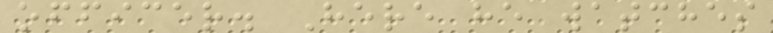officer. Here he watches
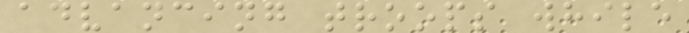advancing troops while
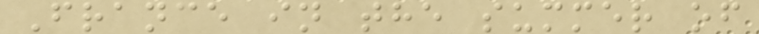France in the summer of
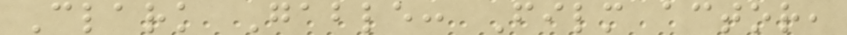Clark Gable: Film actor,
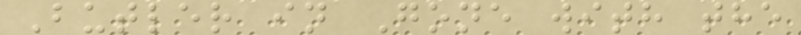Butler in Gone with the
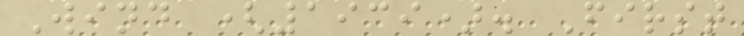Wind (1939). First
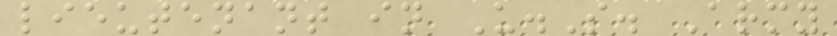lieutenant in U.S. Army
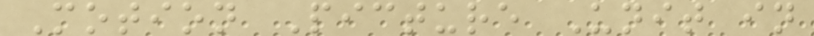Motion Picture Unit in
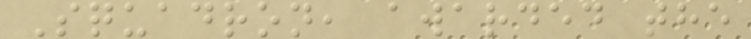Squadron, awarded the
